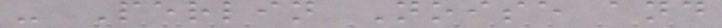- Perlin Noise and
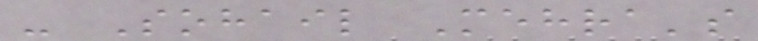- Sohail Mehra's
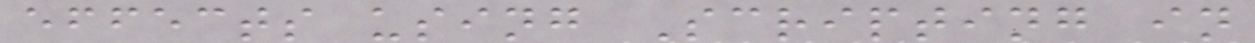effects using Scripting in
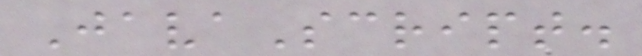JavaScript.
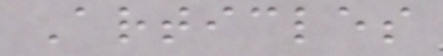Articles
